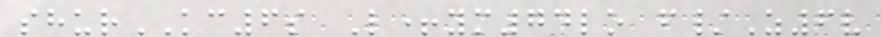shurKC6s L+ym74lo f/Z6v
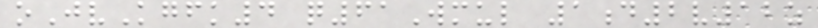oJvKgfk4 q61Wmul 1d2v12z
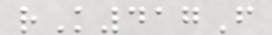rK417F
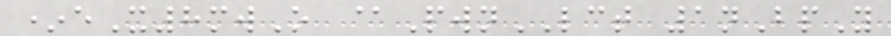*eX8mwO @PwnLCT 1nBpY
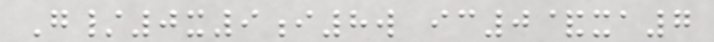G/0x9i8w ic0&xa7
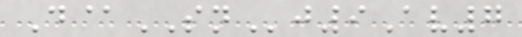D@SNj9Av7
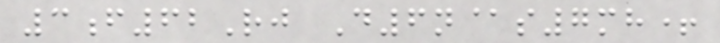3f62Rj D6n@s7mh+
